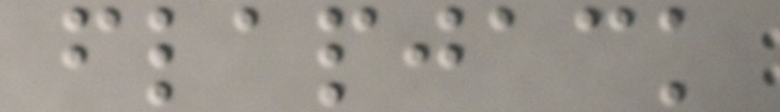flapjack
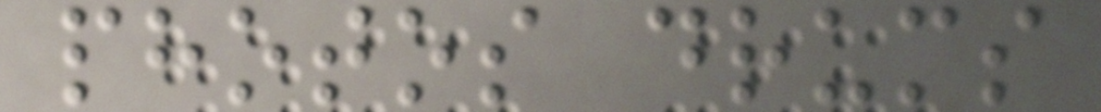photos drums
